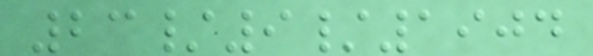23/9/1904
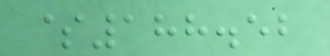$188.52
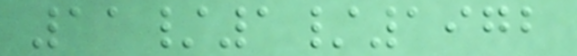11/1/1972
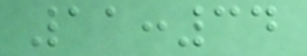11:34
